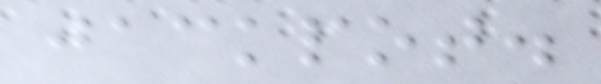jackpot.
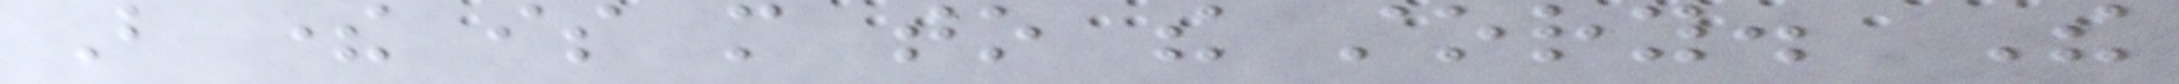But there is more to the story. The
